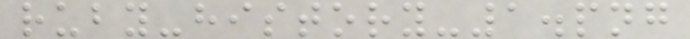ruby-history-1.png
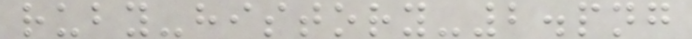ruby-history-2.png
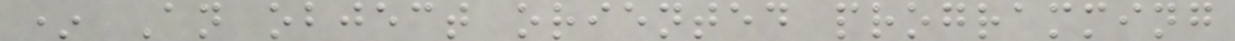* An object oriented programming
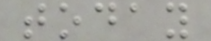today
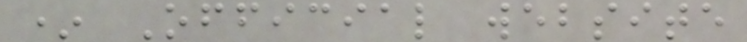* Official website
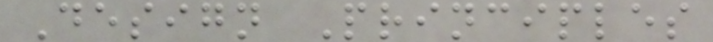Design Principles
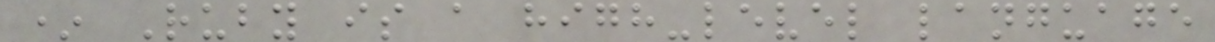* Ruby is a high-level language
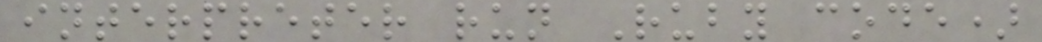interpreter run Ruby code)
